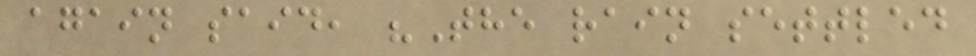again said, "The rain settled
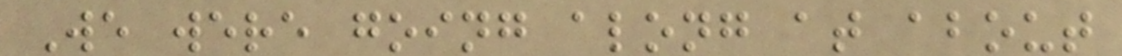We were going along at about
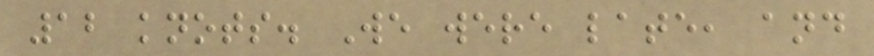12 knots. We were late, and
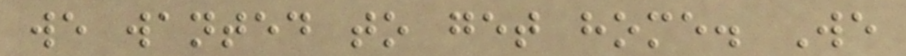we wanted to get home. We
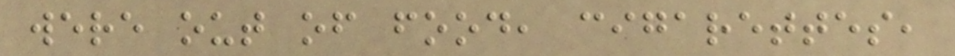were out of food, cigarettes,
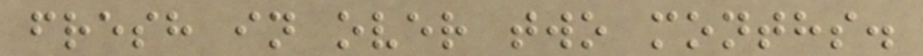fresh in over two months.
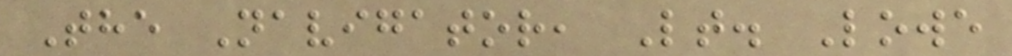The Navigator, Lt. Lowe
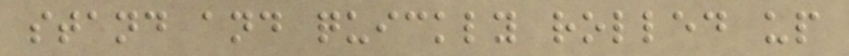stand and quickly rolled up
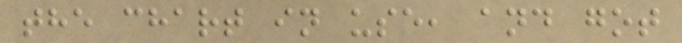the chart in use, and got
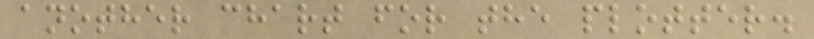another chart for the plotter.
